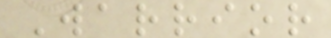Warrior
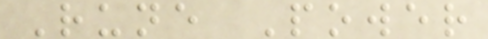Rune Power
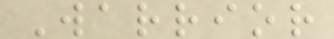Warrior
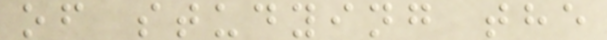of studying the
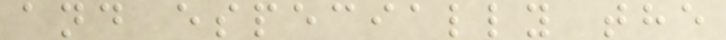and especially the
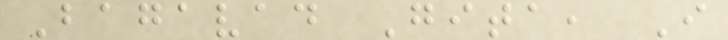Bagavad Gita, I
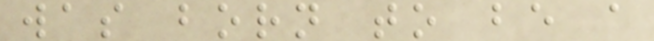was born to be a
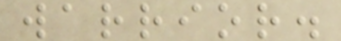warrior.
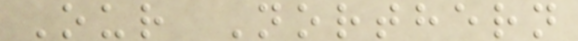Our Northern
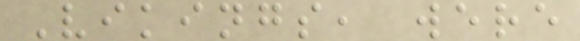Vikings, were
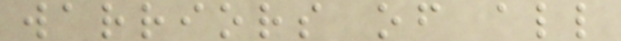warriors of all
